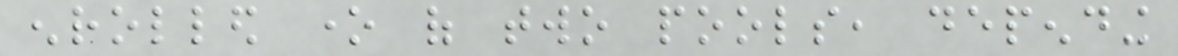enrolled one of two pools, depending
